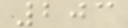203
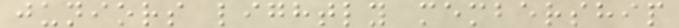juniors lightly membership
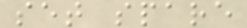set spare
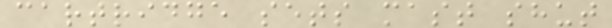cartridge sets mast shut
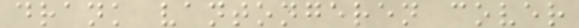drank vantongeren cover
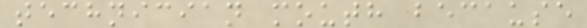technician mouth because
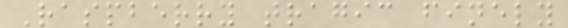Raspberry tragic finely
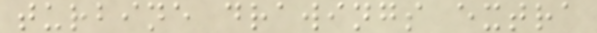turbine drawings extra
